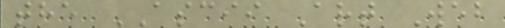the ASCII Art Web
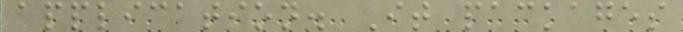application. It packages
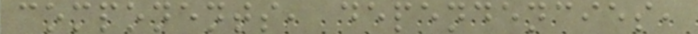components, dependencies,
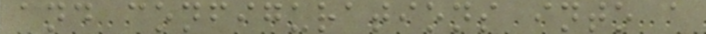and configurations into a
